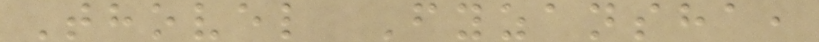Thovel Fyzansha,
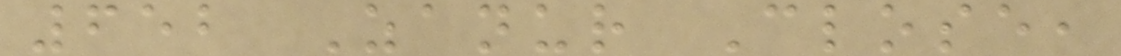652 Zanur Close,
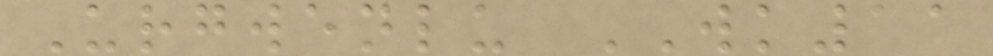Urgwenlu WK11
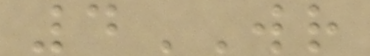4WR
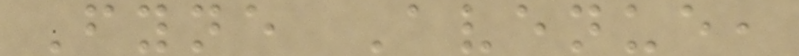Fyne Avenue,
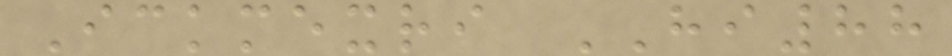Ickmexri HI88
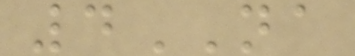4NA
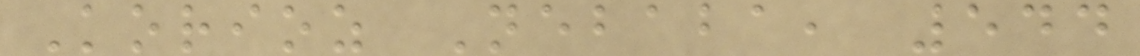Korioz Nebaba, 544
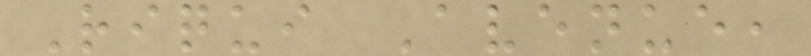Riqui Avenue,
